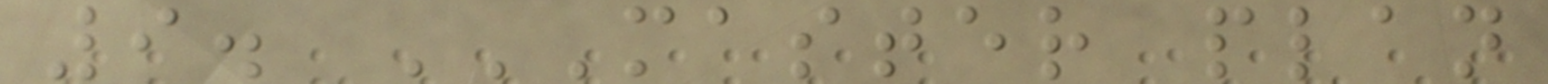9. MASTER PLAN
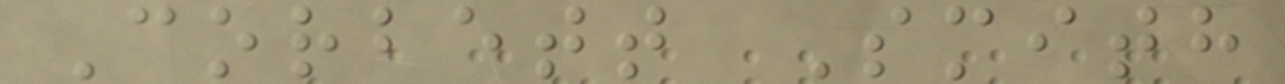Corbett Smith
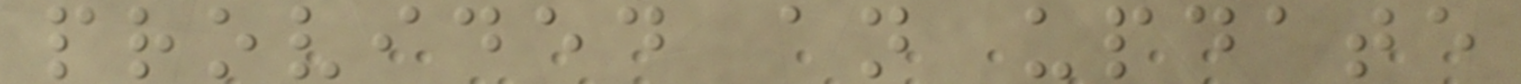provided an update
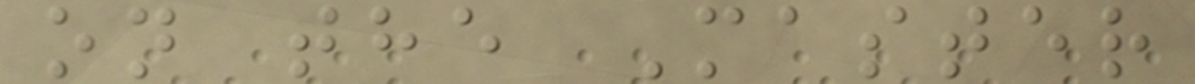on the Master
